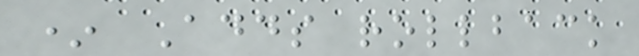* Adds rollback
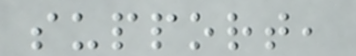support,
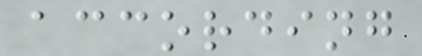according
